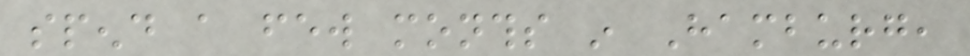spend a few months in Hamburg,
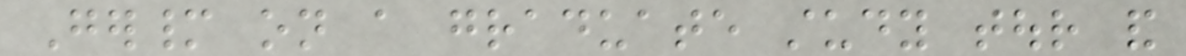Germany on a graduate study tour and
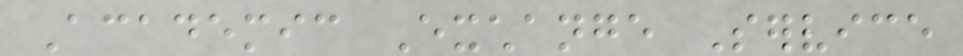Academic Exchange Service
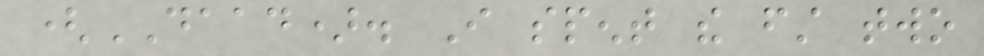(DAAD). I spent the first two
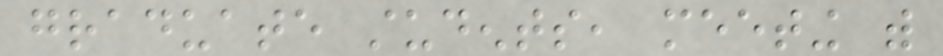graduate students, meeting with
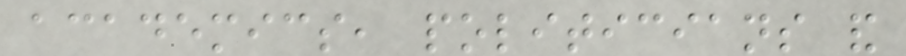academics, politicians and
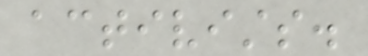activists.
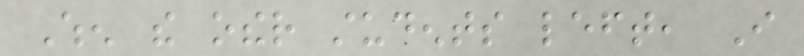When the other students left, I
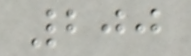200
